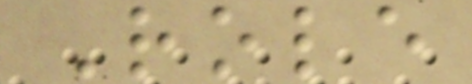Role
